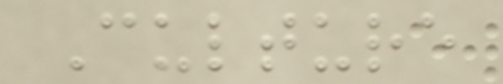Culture
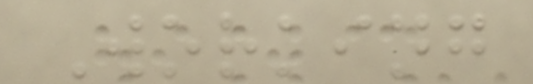Working
